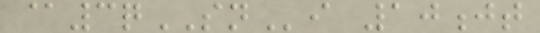@3qSNi 10jt
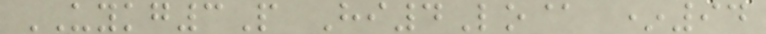UYKG3P Hi4Lo@ *94
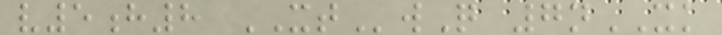v5h8 XTwQ 7nXK
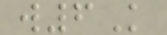w6K
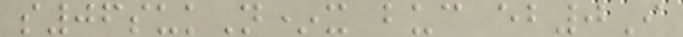s06sukN*x buc eb0I
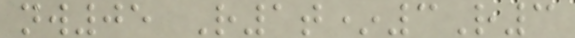nw05 R1t*3R3
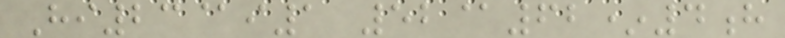Hi23@i1 52@62*4h
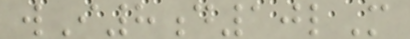wI8d10lM
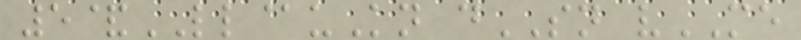5&LL@uKn dSN vME
